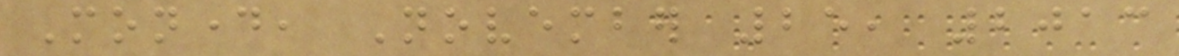Monday, November 25, 2013
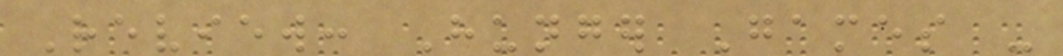Review: Hunger Games -
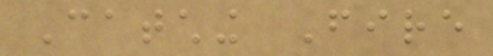Catching Fire
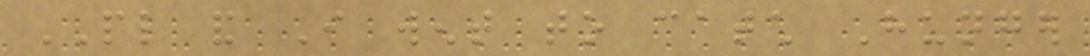PL and I went to catch Hunger
